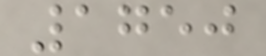1750
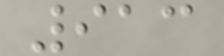913
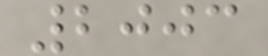2003
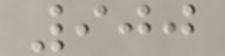900
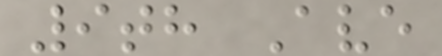9th Ave
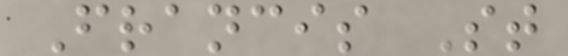Francis St
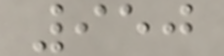950
